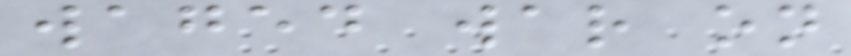waged war on
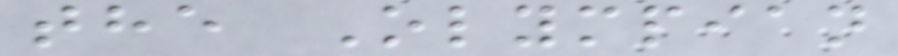the Olympian
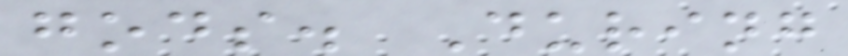gods. During
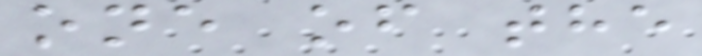one of the
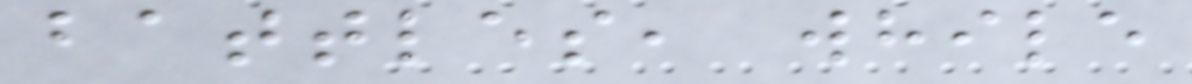battles, while
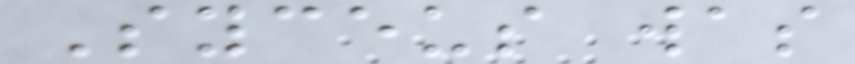Syceus was
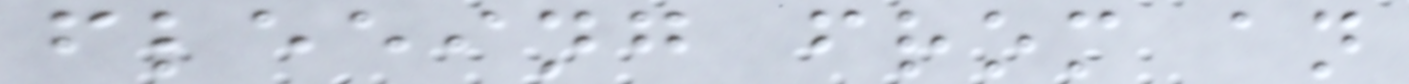fleeing from an
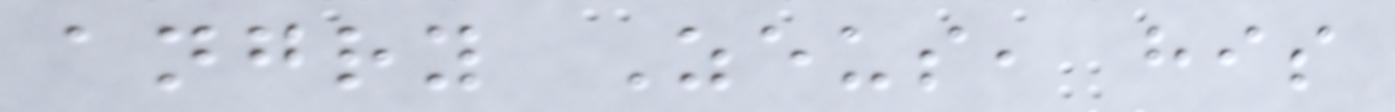angry Zeus, his
